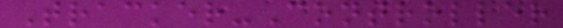Tracker-Controller
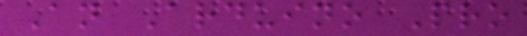An Arduino Pro
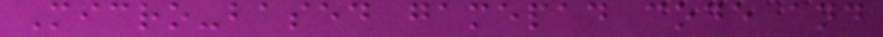Micro-based gamepad code and
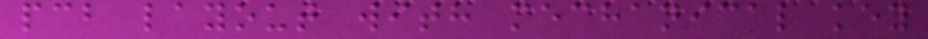pcb layout with mechanical key
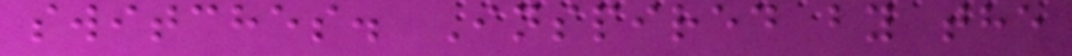switches. Inspired by the
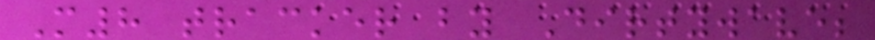M8 tracker by Dirtywave;
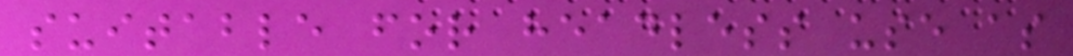suitable for headless use as
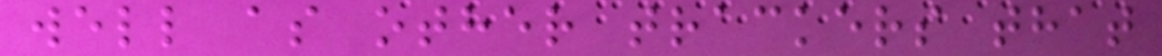well as other trackers that
